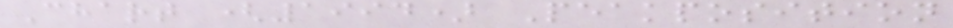Chart (1994) Peakposition
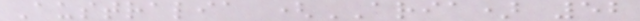Australia (ARIA) 52
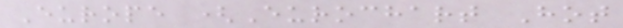Europe (Eurochart Hot
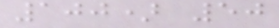100) 50
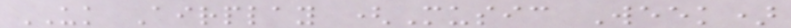UK Airplay (Music Week)
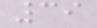39
